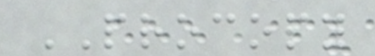PROCOPY
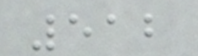512
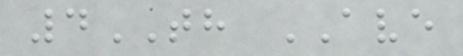4TH AVE
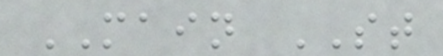MAIN ST
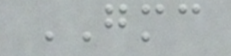GMC
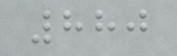880
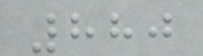880
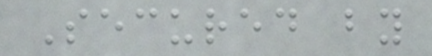Secured by
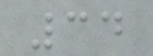34
